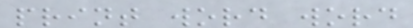print word word
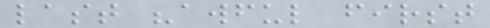last "awful first
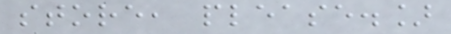store, please.]
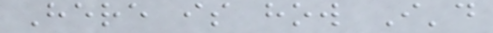Here is how I'd
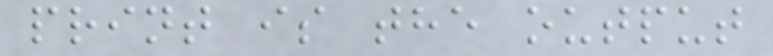print is the output
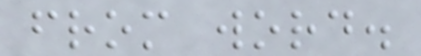from word.
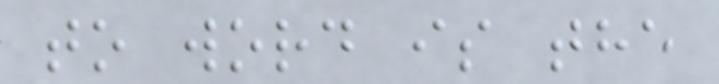to word is the
